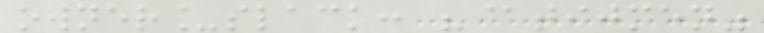owner_slack: "@tijmen"
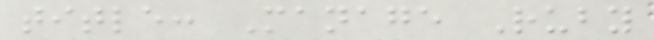title: Manage Ruby
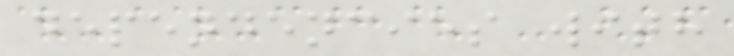dependencies with
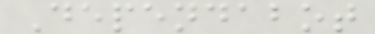Dependabot
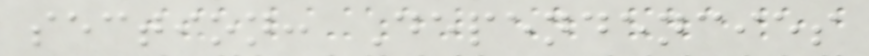section: Dependencies
